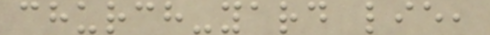church-yard lie,
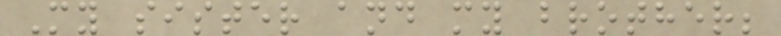My sister and my brother;
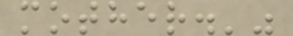mother.'"
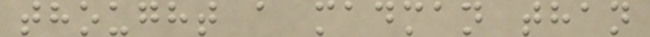thought a madman than
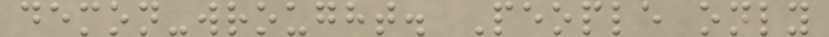demon-wrought. People only
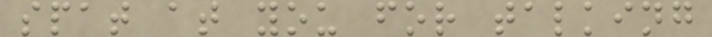spat at you for talking
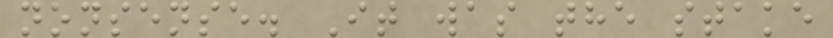nonsense. It was the stake
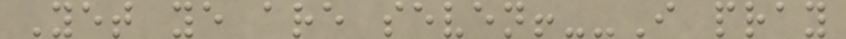Yet ye are seven!--I pray
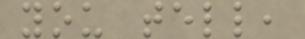you tell,
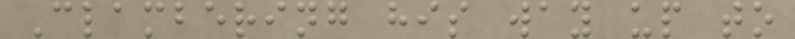Clambering his way up to
